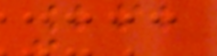262
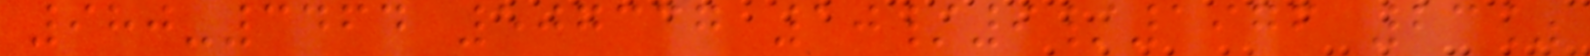980-3464 507337 10/9/1976 23%
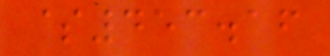$453.16
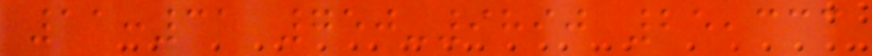11:31 750-9890 25,333
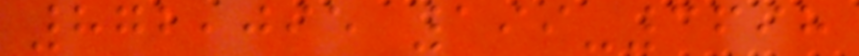872,095 199-3698
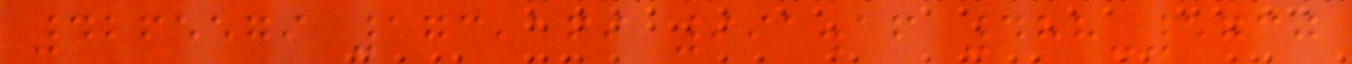4265579 173,169 991.16 488-5730
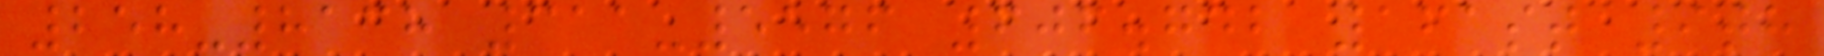258-8138 311-5576 606.742 161st 9th
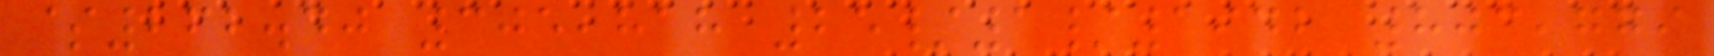$262.40 305,818 25/1/1942 803,779
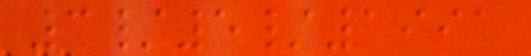3/5/1991
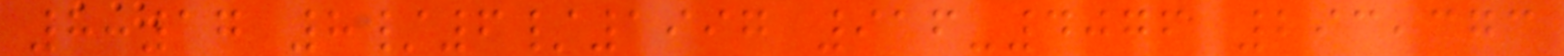8:17 8/6/1997 916-4076 293,373
